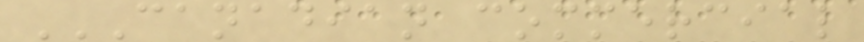CANADIAN COMMERCIAL
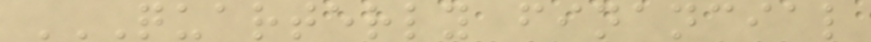QUARTERLY FINANCIAL
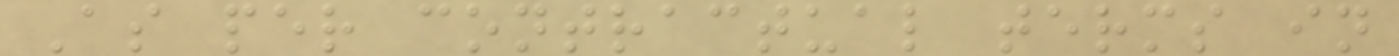As per contractual terms in
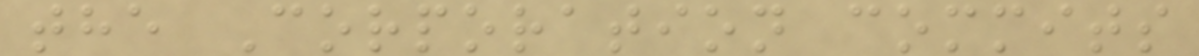the Corporation commits
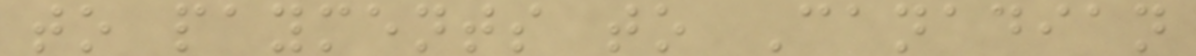to payments to Canadian
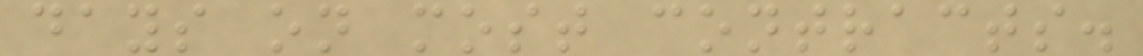days on most contracts.
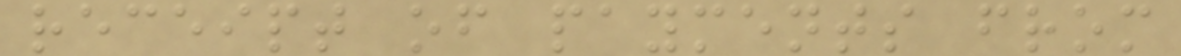receipt of payments from
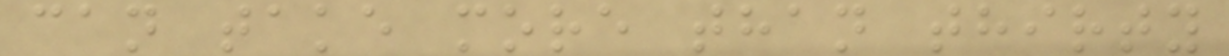can take more than thirty
